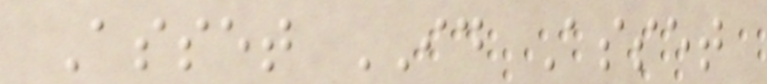Asset ID Asset
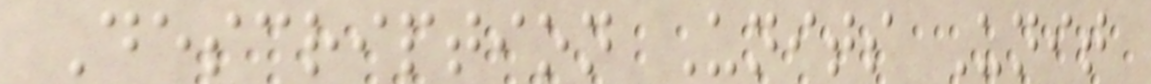Description Units Unit
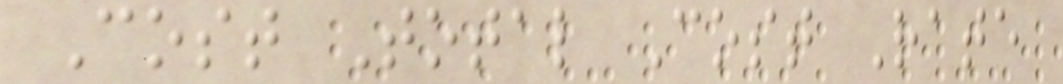Cost Total Cost Rate
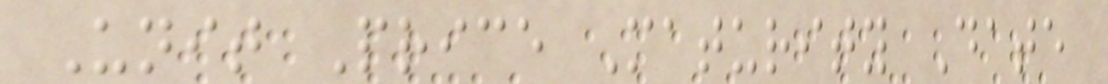Unit Price Maturity Date
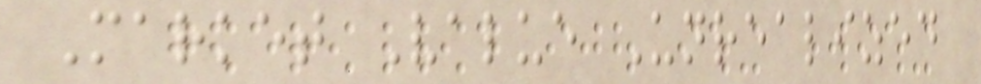Market Value Unrealized
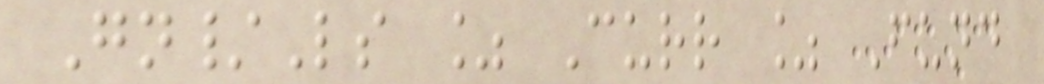Gn/Ls % Curr % Fund
